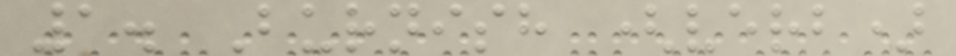1. Burnish (verb)
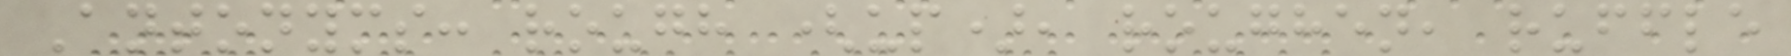Antonyms: rough (up), roughen, ruffle
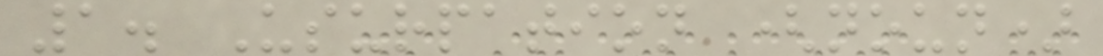1. Usurpation (noun)
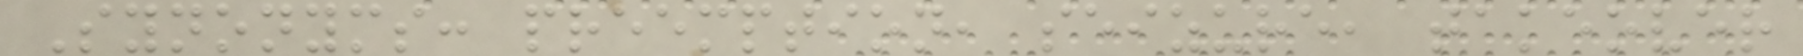Synonyms: preemption, seizure, takeover
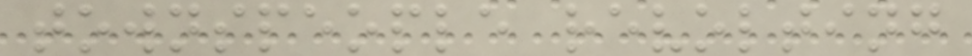townspeople revolting
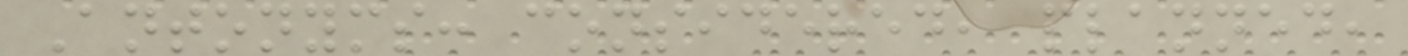Antonyms: considered, planned,
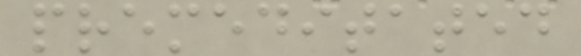premeditated
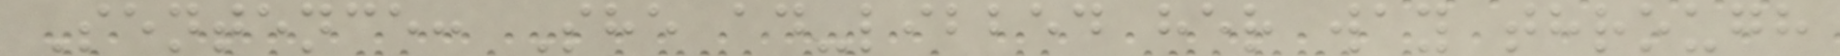Sentence: She ad-libbed her way through
